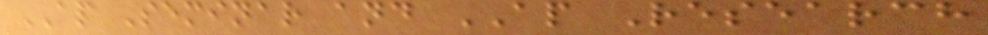AP Seminar and AP Research
